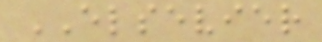ELSEVIER
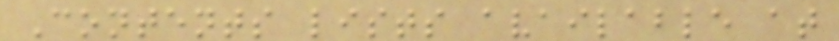Contents lists available at
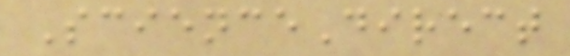ScienceDirect
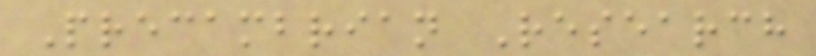Precambrian Research
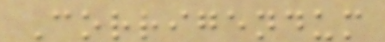Corrigendum
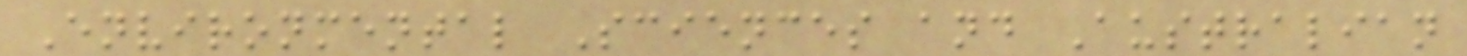Environmental Sciences and Australian
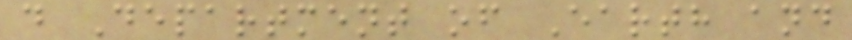d Department of Earth and
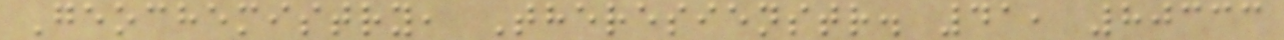Geochemistry, Theresienstr. 41, 80333
